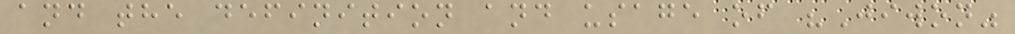and the definition and usage of "Jiwon"
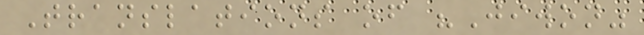Translations of "Jiwon"
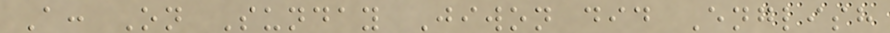A: On Sunday Jiwon did English
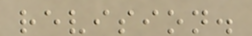revision.
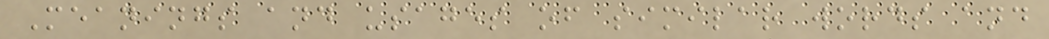Meanings and usages of similar words and
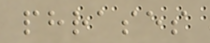phrases
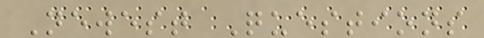Newest Questions
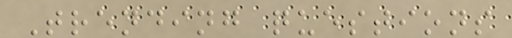Trending questions
